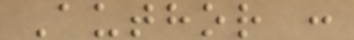Author :
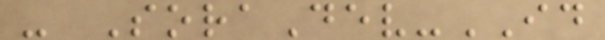- SoraDev-ID
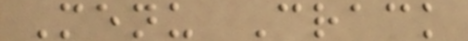Menu Crack
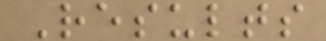Results
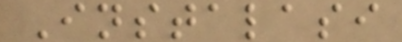Instalasi
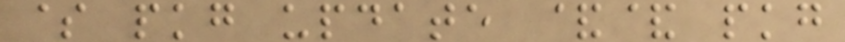$ pkg update && pkg
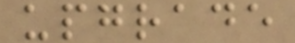upgrade
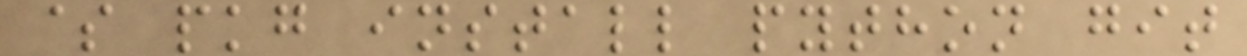$ pkg install python git
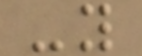-y
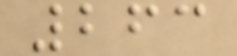263
